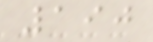190
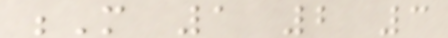M 1 2 3
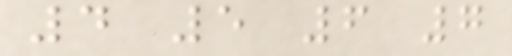4 5 6 7
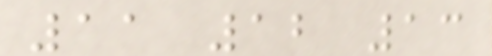11 12 13
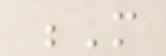M
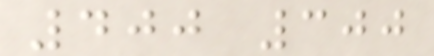400 300
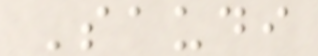Saudi
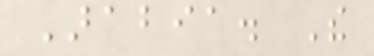Arabia. The
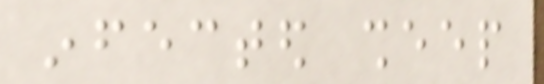infected sheep
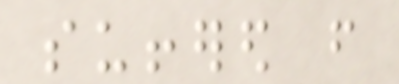suffered from
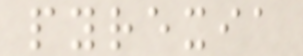pyrexia
